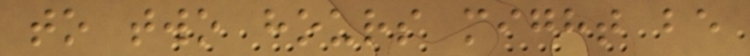to two hours might be
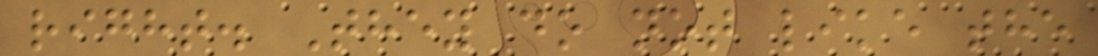right. They do not like the
